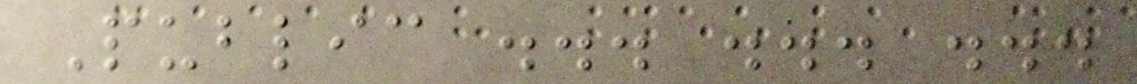Public ... ... ...
